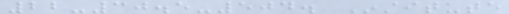22-30.5-504. Institute
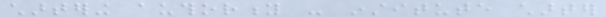chartering authority - institute charter
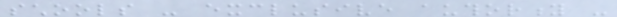schools - exclusive authority -
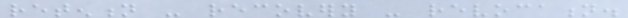retention - recovery - revocation.
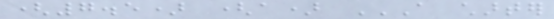(7.5) (a) A CHARTER
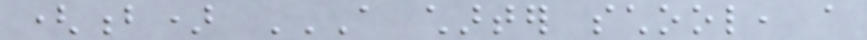(b) A CHARTER SCHOOL, A
